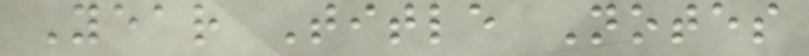Year Title Notes
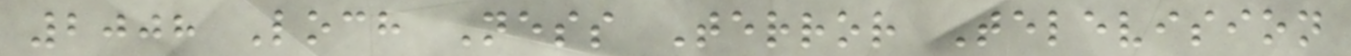2008 Loch Ness Terror Television
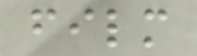film
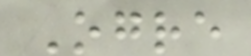Ogre
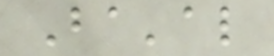Ba'al
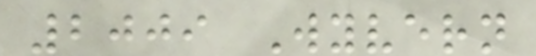2009 Wyvern
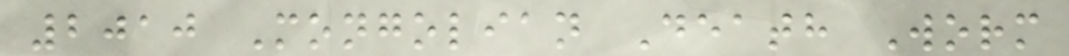2010 Mongolian Death Worm
